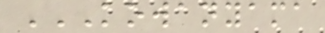KOWANYAMA
